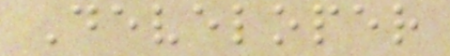Developer
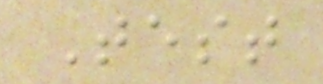Test
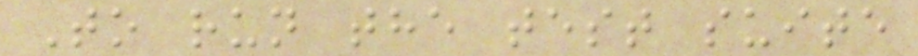To run the test suite
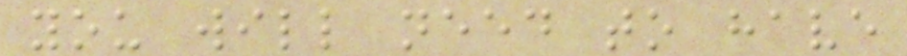you will need to have
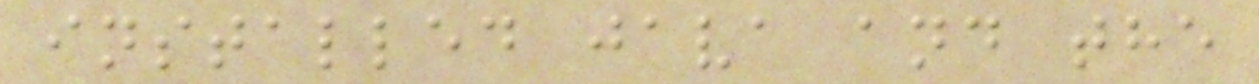installed java and the
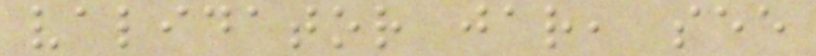validator jar, see
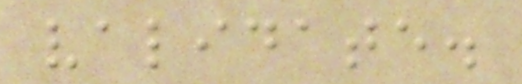validate.
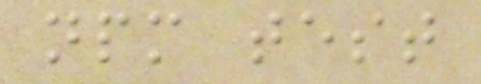npm test
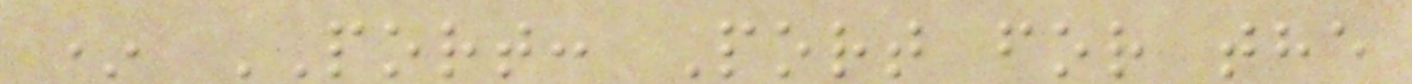* PORT: Port for the
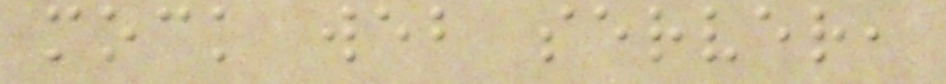mock web server,
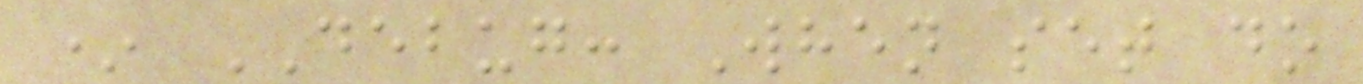* DEBUG: When set do
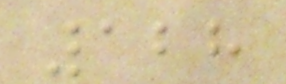128
